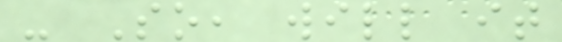- So, will it
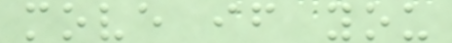move if you
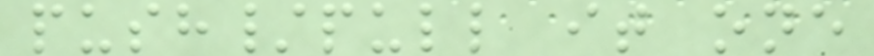push/pull it one
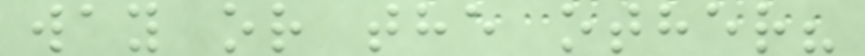way or the other?
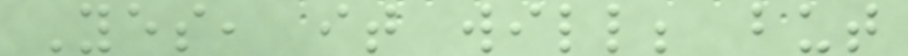Yes, it will; but
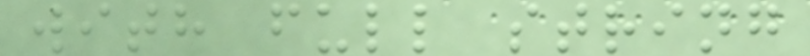with full string
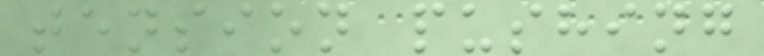tension pushing
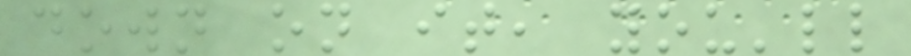down on it, you'll
